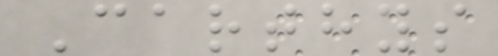Carthys
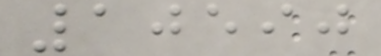10590
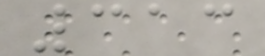313
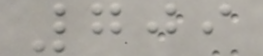709
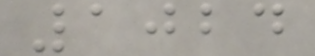1024
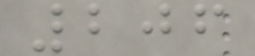206
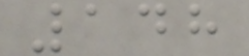148
